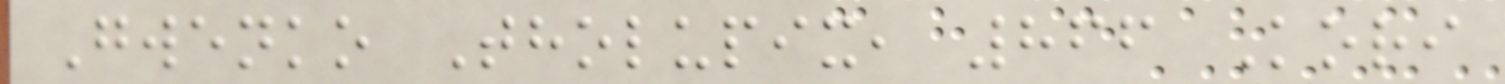Gwenko Tholupix, 866 Kori
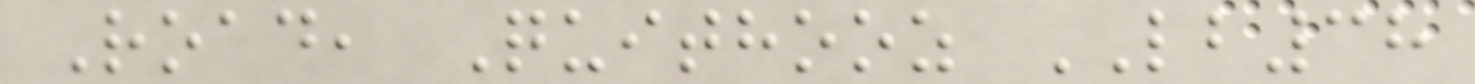Road, Quithooz LB38
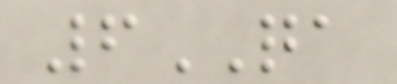6QA
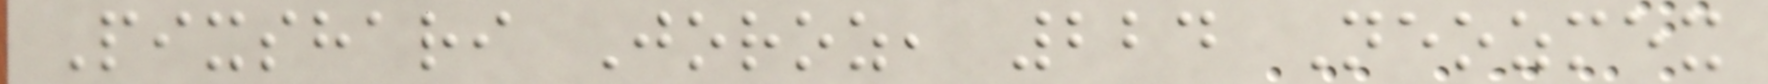Pixshari Joroz, 224 Neozmex
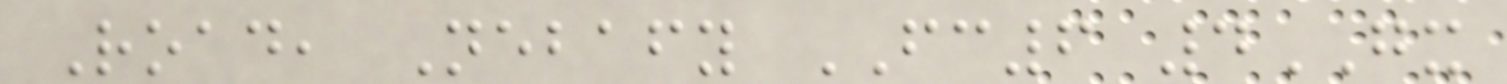Road, Nebafy FC6 4GX
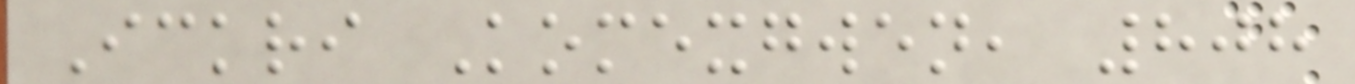Ickri Komexgwen, 808
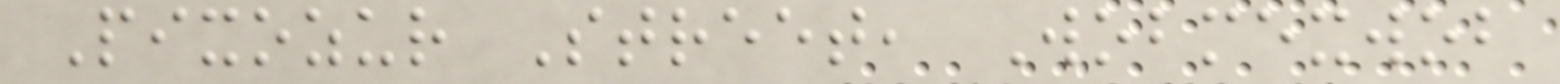Pixozur Street, Wobmexwob
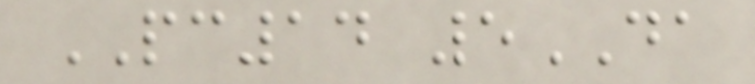PC14 5DA
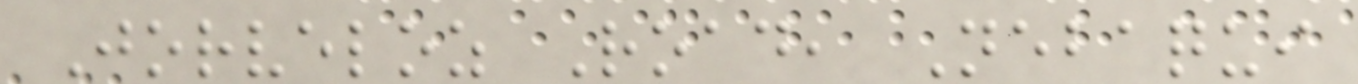Jorveloz Road, Nebaqui
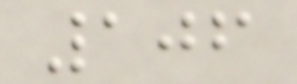106
